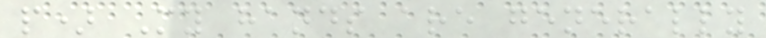p) My hands are generally
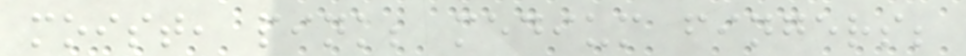moist, pink; medium fingers;
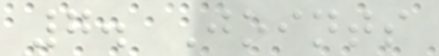7. Joints
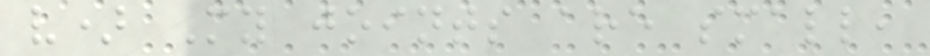v) My joints are small,
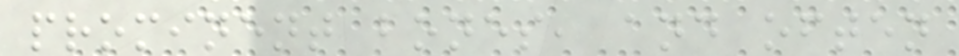prominent bones, and often
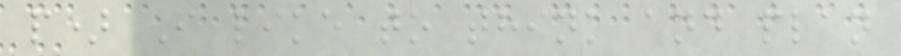p) I like to think and plan
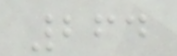264
